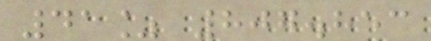41% 807.853
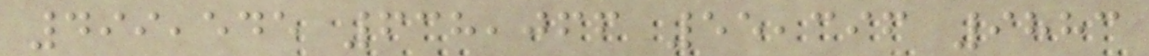499,545 638,066 55,396 9883
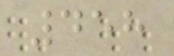458
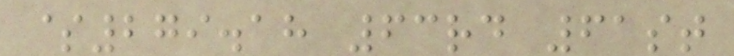$279.18 63rd 61st
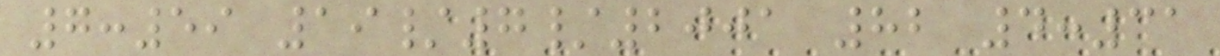7:59 19/7/2001 82 4:31
